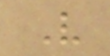V
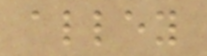alley
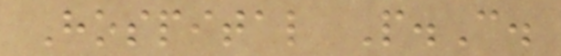Hospital P.C.
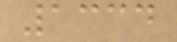1334
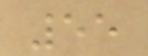55
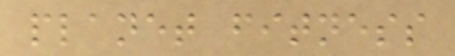planet fitness
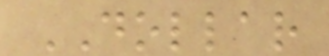DOLLAR
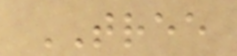TREE
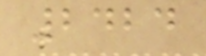2424
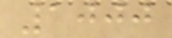1000
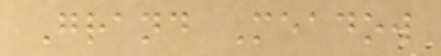Grand Meadow
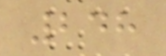248
